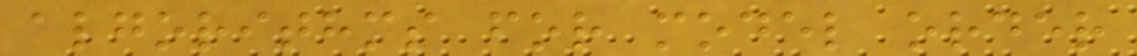algorithms for model order
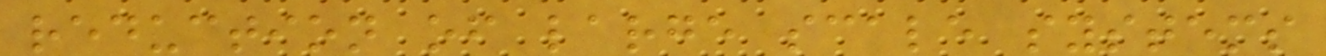reduction of large scale systems
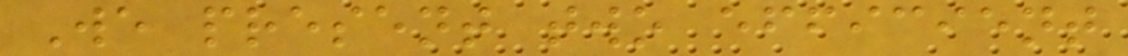We present two efficient
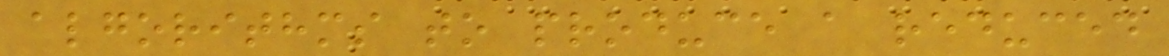algorithms to produce a reduced
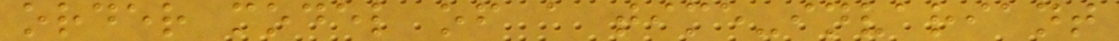order model of a time-invariant
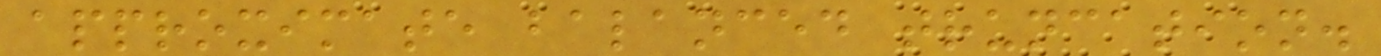approximate balanced truncation.
